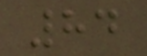84
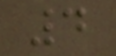4
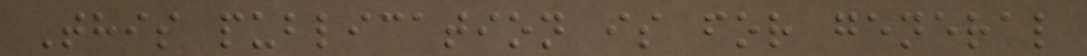This publication is for general
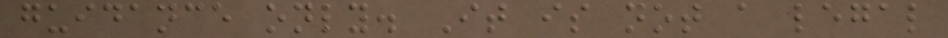guidance only. It is not a legal
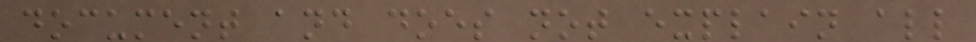document and does not explain all
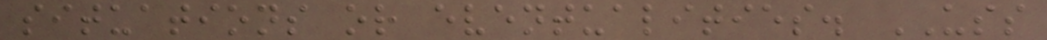situations or eventualities. USS
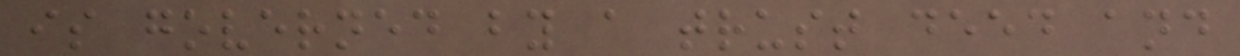is governed by a trust deed and
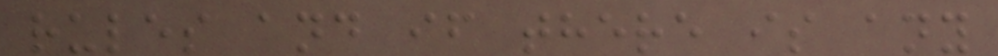rules and if there is any
